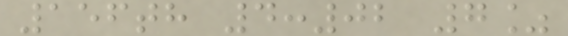156th 4:02 7%
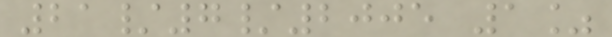21/7/2005 1%
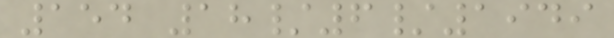154 18/6/1949
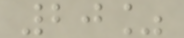20%
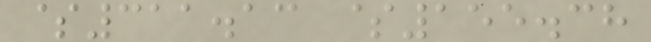$311.13 $155.38
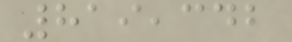819,342
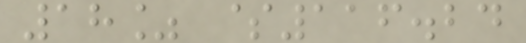18% $116.24
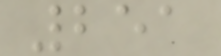251
